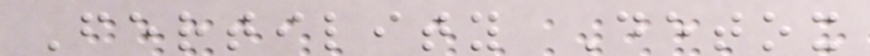Fertility Detox
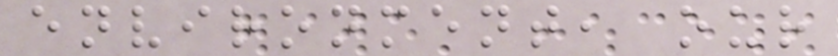environment, our
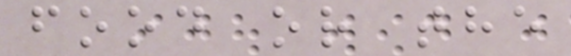food or the
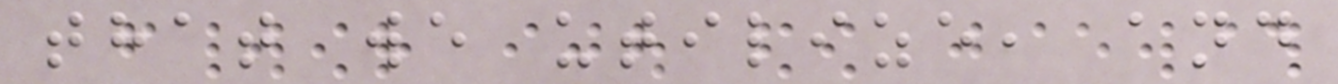that we utilize, and
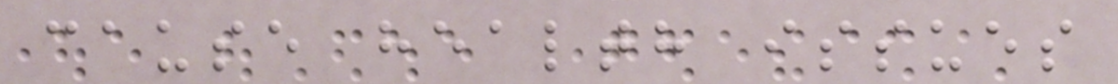cause health issues
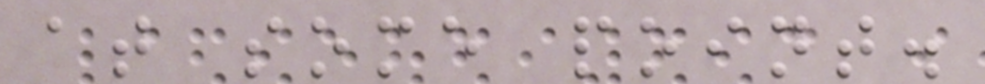at some point.
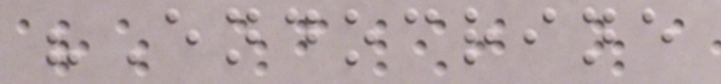"Endocrine
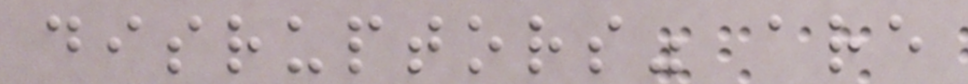disruptors" are
